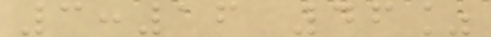3:16 46%
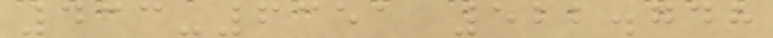433-6351 522.748
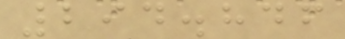294.846
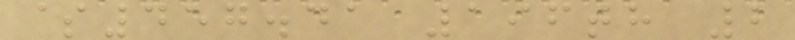$457.41 196th 2
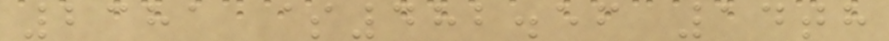2381 $482.56 14th
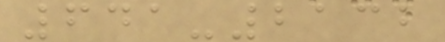641-2132
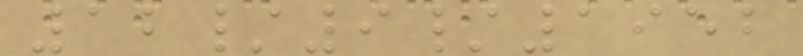12/9/1952
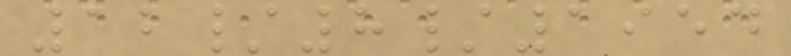12/8/1954
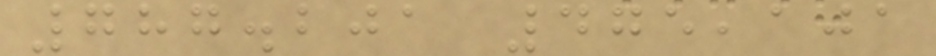787.201 475,101
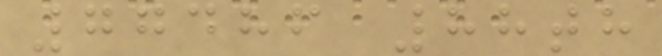77486 88th
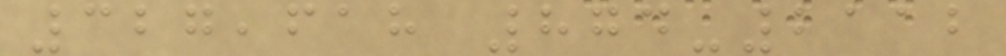327,618 874-2112
